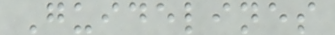Guidelines
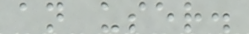an user.
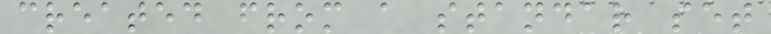created from a standar set
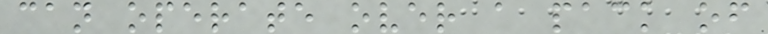can operate over a pack of
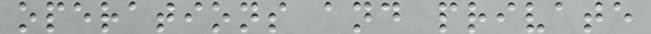operations and private
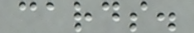cards.
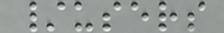/users
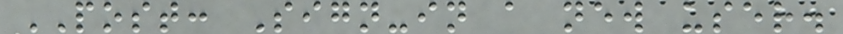POST: Sign-in a new user.
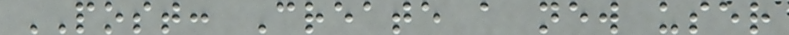POST: Create a new user
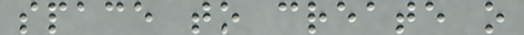space to create o
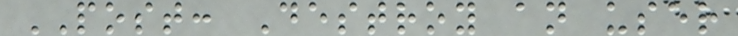POST: Destroy an user
